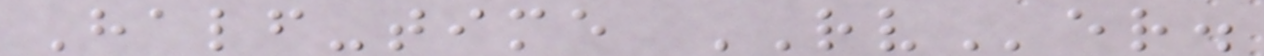Half-time RVer.
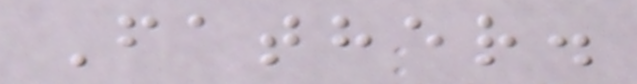Father.
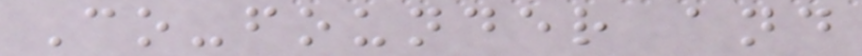Co-founder and
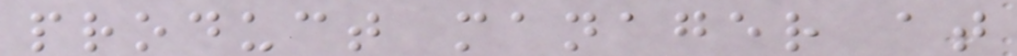product manager at
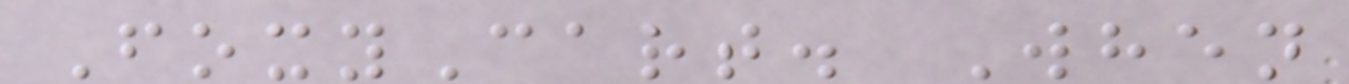FoxyCart. When
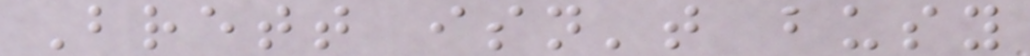Brett isn't busy
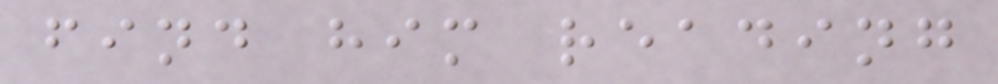find him reading
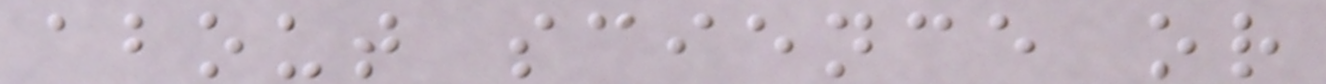about science or
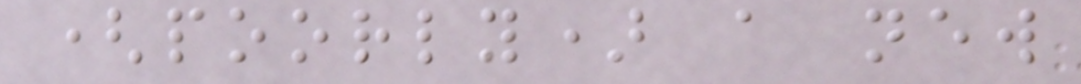(poorly) a new
